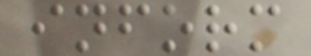inform
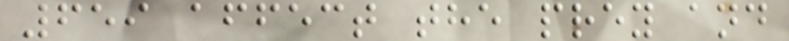659 affect the prey and
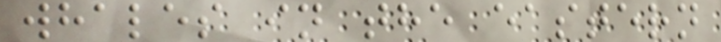whales in the eastern
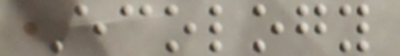Ecology
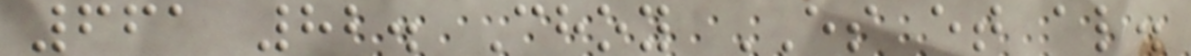661 82. Choy ES et al.
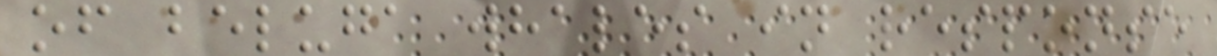of beluga whales in response
